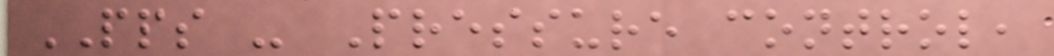PPS - Pressure control,
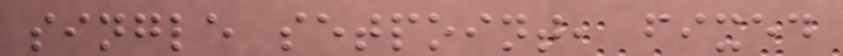single setpoint, fixed
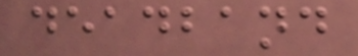deadband
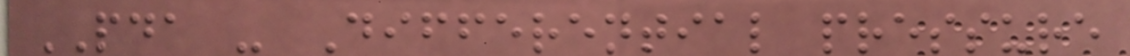PDA - Differential pressure
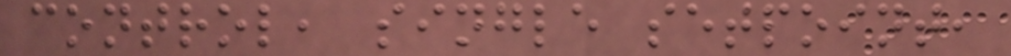control, single setpoint,
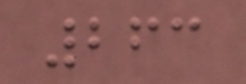263
